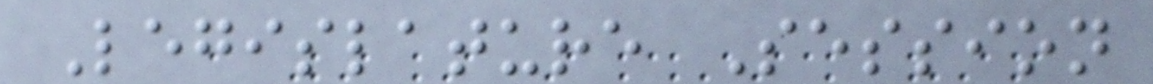Legislature Session
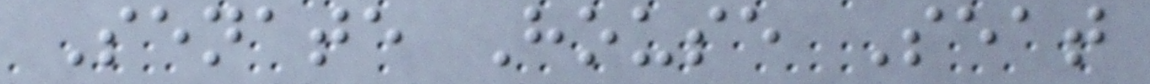Senate House Seat
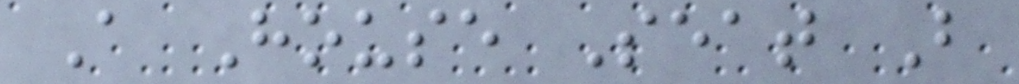A House Seat B
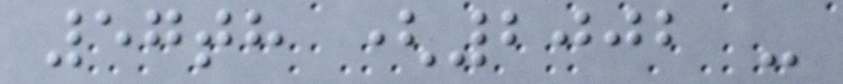57th (2002 -
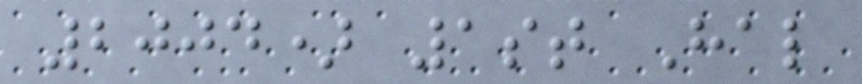2004) 1st Hal
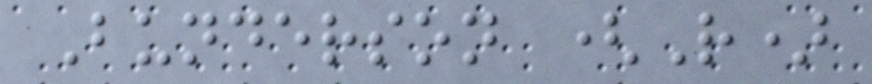Bunderson (R)
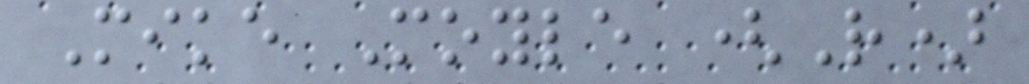Mike Moyle (R)
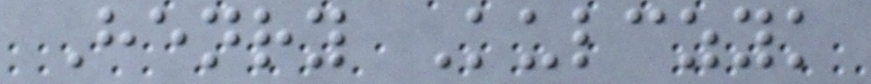Henry Kulczyk
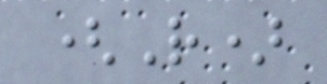(R)
